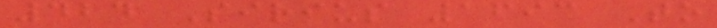424 Sirius 1693 To
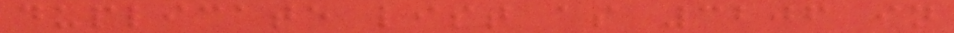duplicate list as 3206 in
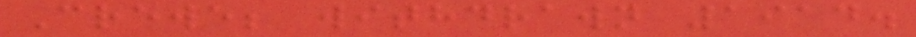Crewe; withdrawn 1914.
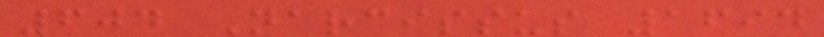604 Narcissus 1694
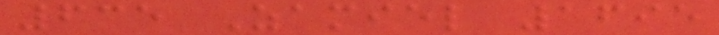635 Zamiel 1695
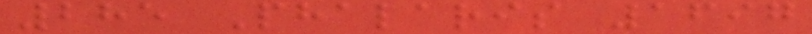285 Phalaris 1697
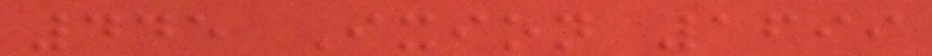445 Ixion 1699
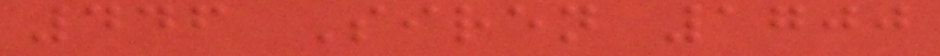446 Siren 1700
